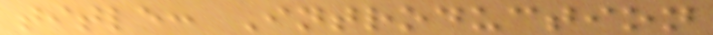title: Introduction
